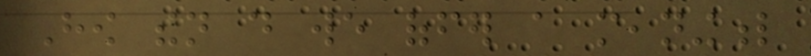How then do we offer a meaningful
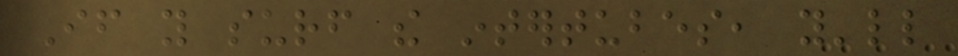If you surf the intertubes, you'll
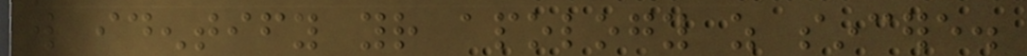will identify your apology as sincere.
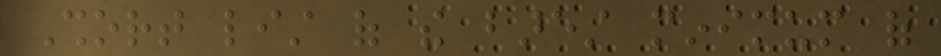Short list of the barest minimum of
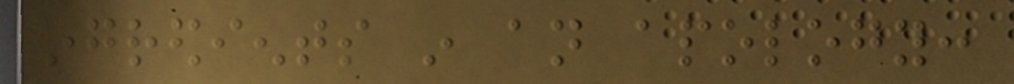ingredients in an apology:
